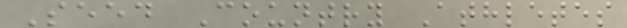Seed Country Athletes
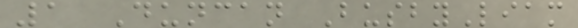1 Duncan BusbyLiam
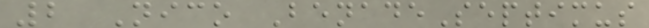2 Nico BenadeSeptimus
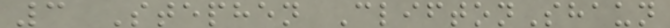3 Stephen CliftonShaun
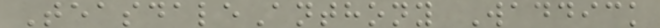TeasdaleAnthony Waddick
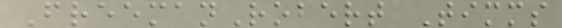FreemanRobert Timms
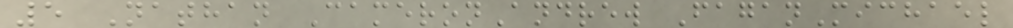5 Nathan CameronAndrew FaganMichael
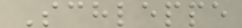Schleppe
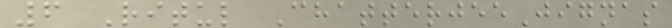6 Ritul ChatterjeeJignas
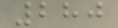280
